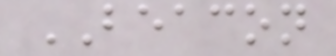BEACON
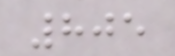805
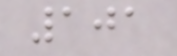101
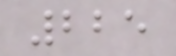225
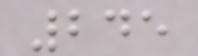245
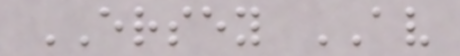ERSEY AV
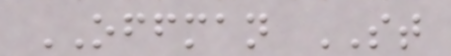OFFMAN ST
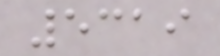5319
